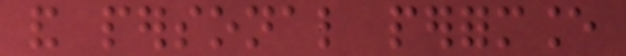and personal performance
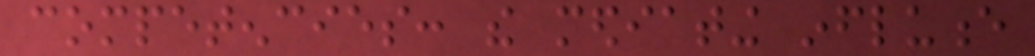competencies: the mediating influence
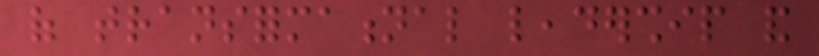of transformational leadership and
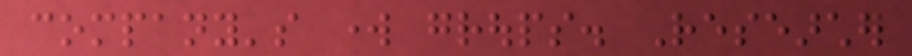company's work groups. Researcher
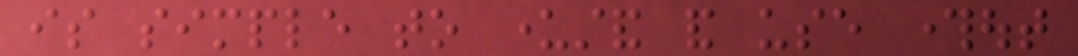is simple to understand and use throughout
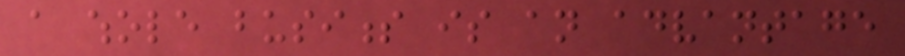a whole business is an advantage
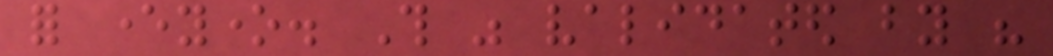for everyone. This was validated by his
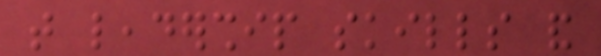that leadership skills and
